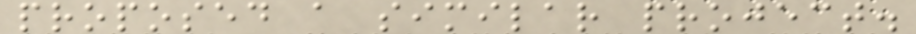proposed a similar project.
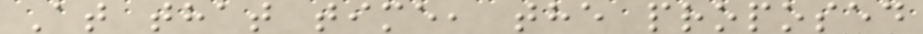At that time, the proposed
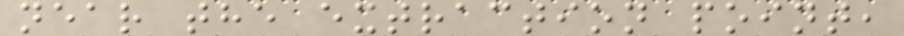near the extraction point,
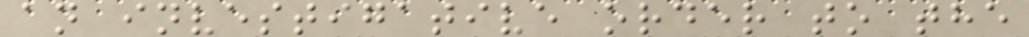an investigative order to the
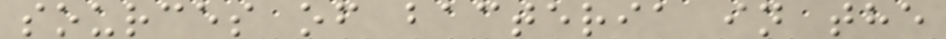sources of bacteria in the
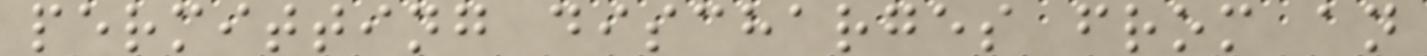permitting discharges from an
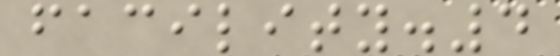facility.4
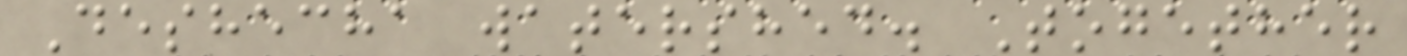Deshecha watershed. Together
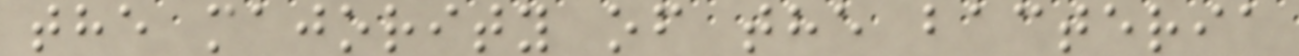the majority of the bacteria
